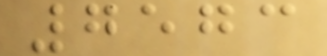7573
